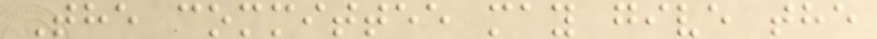The committee may give the
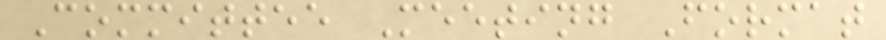Committee Meeting Format
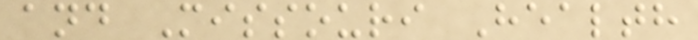and Missouri Health
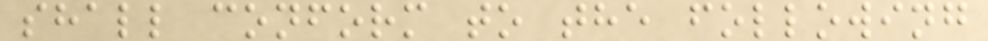shall conform to the following
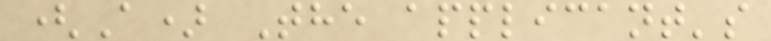(A) The applicant's
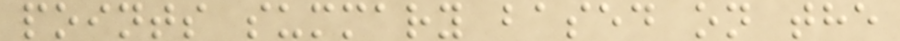points summary based on the
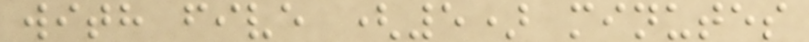with five (5) minutes
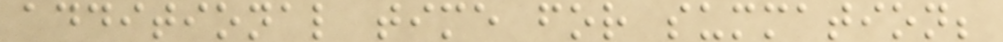additional time for summation;
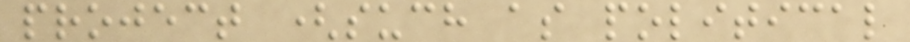project (such as political
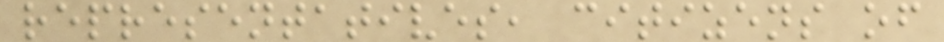representatives, citizens of
